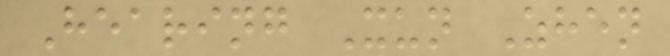Hearing Xun Zhen
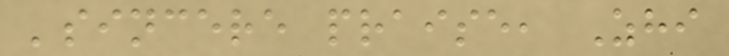'sincere praise, Zhi
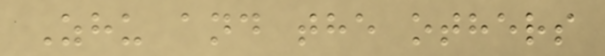Zhu and the others
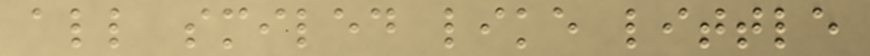all smiled like little
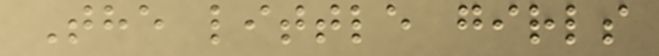The little girls
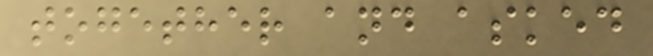together and asked
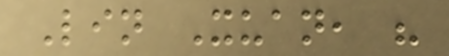Lin Xuan, "
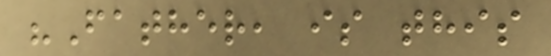"Father, is this
